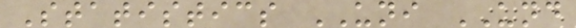Statistics UNI UND
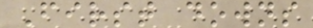First downs
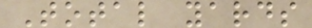Total yards
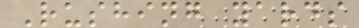Rushing yards
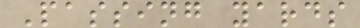Passing yards
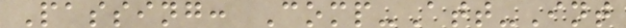Passing: Comp-Att-Int
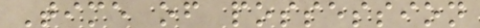Time of possession
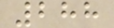288
